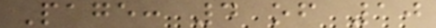Page: 4 of 10
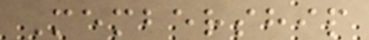Membership
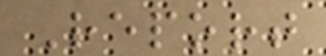Report
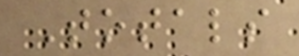Totals
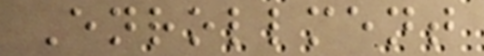Enrollment
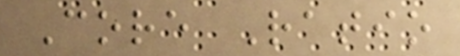Core Ratio
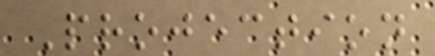Projection
